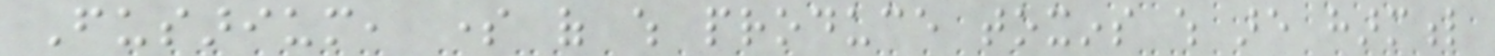Fusarium, some of which produce toxins which are harmful
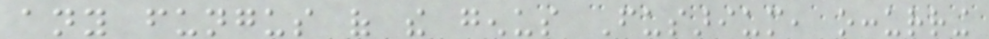any fungus of the genus Fusarium, occurring
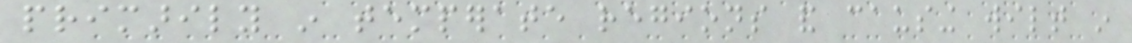primarily in temperate regions and causing wilt in
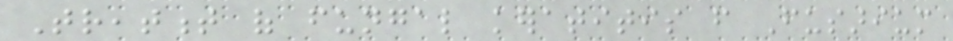Treatment of fungal keratitis from Fusarium
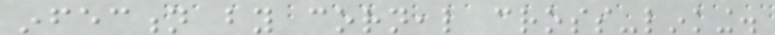infection by corneal cross-linking.
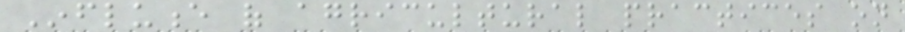Influence of agricultural practices on
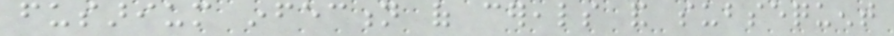fusarium infection of cereals and subsequent
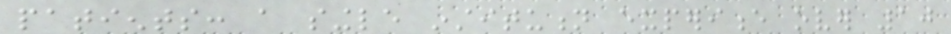patients: a single institution experience over 10
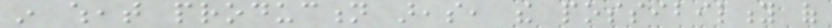in wheat production areas, the possibility of
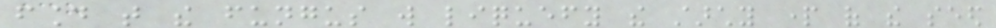found that the fungus will liquefy the starchy part of the seed
